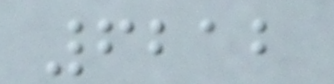6212
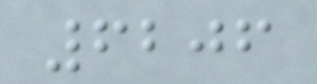6206
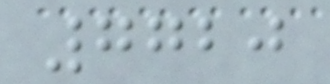7720
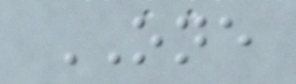ONE
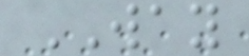WAY
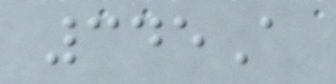345A
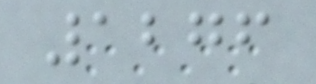1276
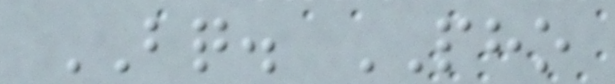BQ. PHO
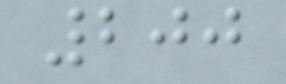200
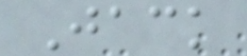Jack
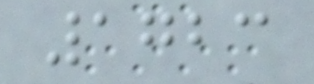1723
